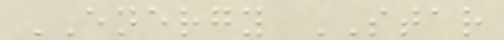ENERGY STAR
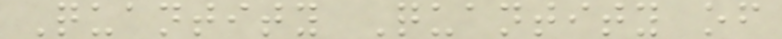Quantity Quantity of
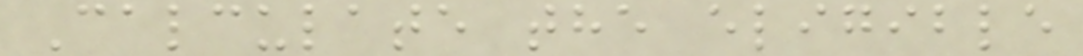Calculate the eligible
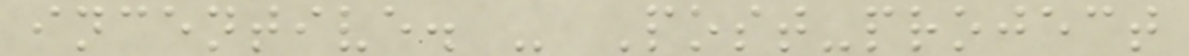incentive. - Post-project
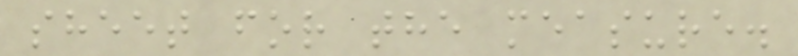sheet for the measure.
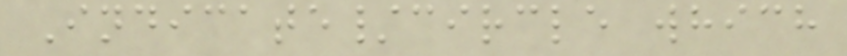Indicate/circle which
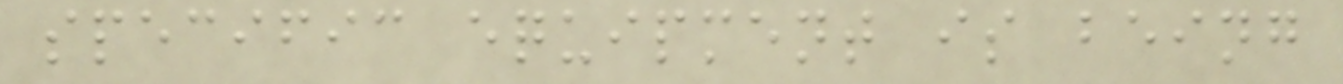specific equipment is being
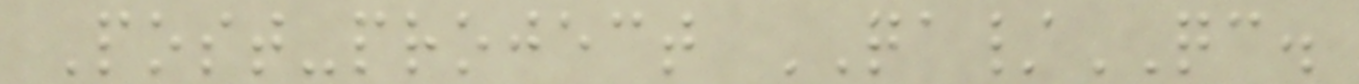Post-project QA/QC.
